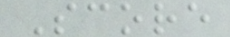Score
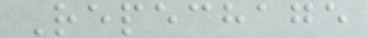Repechage
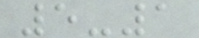5-1
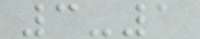3-1
